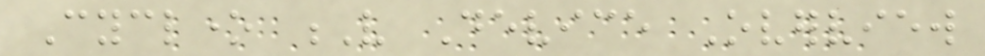Cyclone V Device Overview
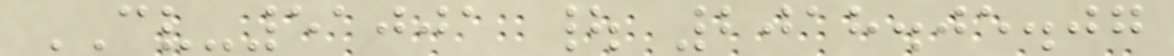CV-51001 | 2018.05.07
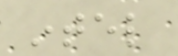intel
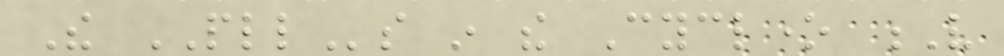The PLLs in the Cyclone V
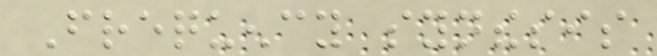Frequency synthesis
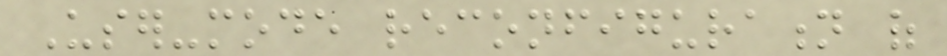User-mode reconfiguration of
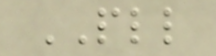PLL
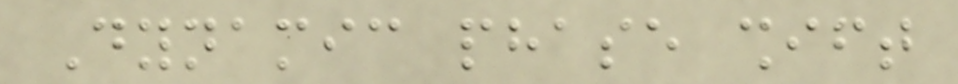Dynamic phase shift
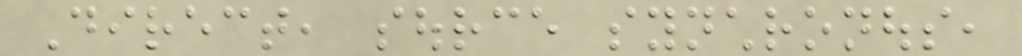Direct, source synchronous,
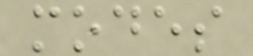modes
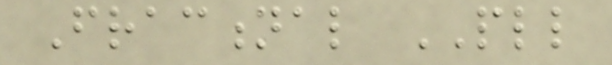Fractional PLL
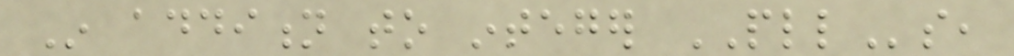In addition to integer PLLs,
